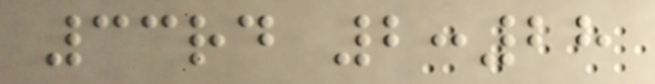33rd 2:28
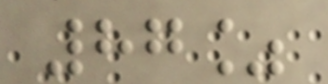87%
